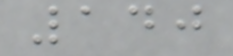140
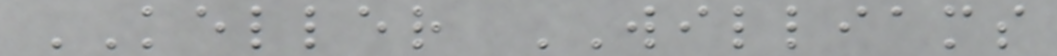KELLER WILLIAMS
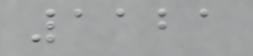1121
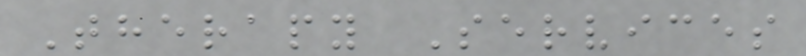Therapy Services
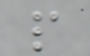p
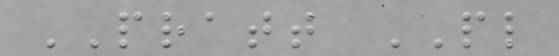PRATT PL
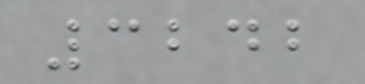3242
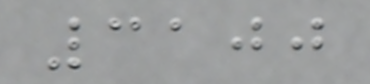3100
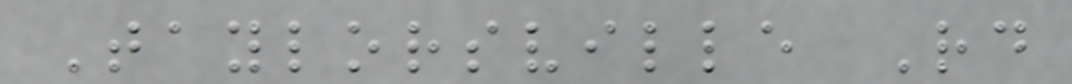Taylorsville Rd
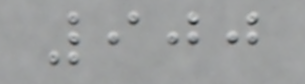900
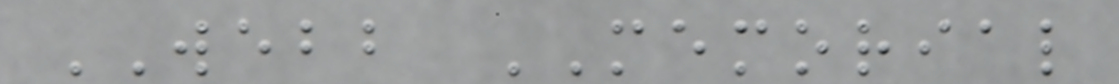WEBB MEMORIAL
